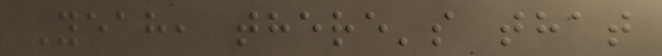Yeah, there's that
